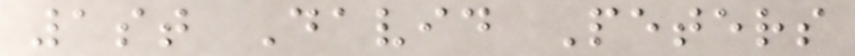1st David Peters
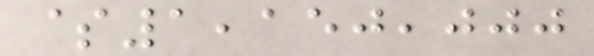$1,150,000
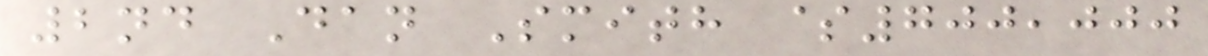2nd Dan Smith $700,000
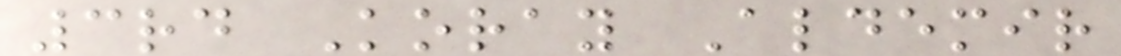3rd Koray Aldemir
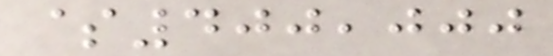$400,000
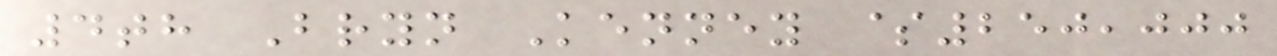4th Bryn Kenney $250,000
